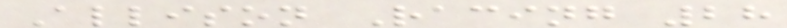Allison Racing 28
